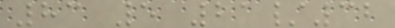83 5 21/32
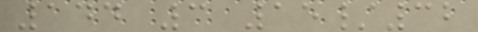144 3 15/32
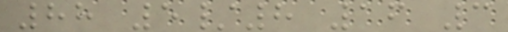88 5/8 16 3
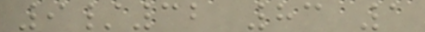9/32 83 1
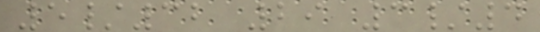5/32 29 3/4
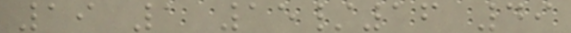19 1 15/16 49
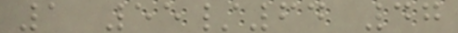1 55/64 47
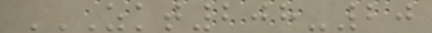ZKT208-20
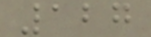127
